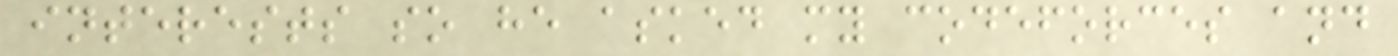interests so he asked my codeforces and
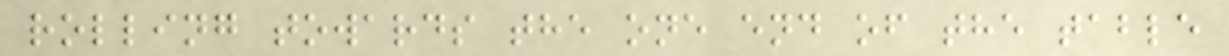rolling towards the one end of the table
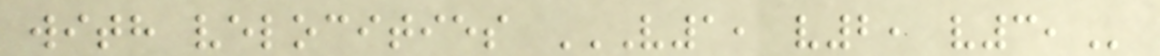with velocities V1, V2, V3,
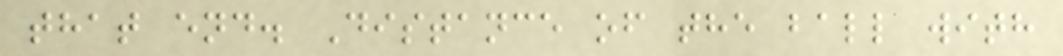that end. Distance of the ball with
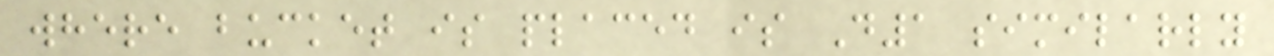where bucket is placed is D1 similarly
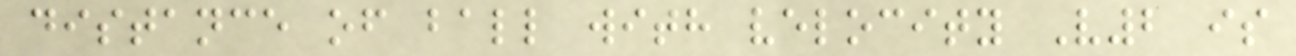distance of ball with velocity V2 is
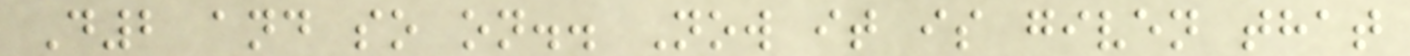D2 and so on.. Now it is given that
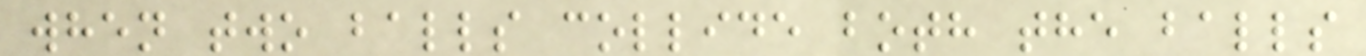when two balls collide both the balls
